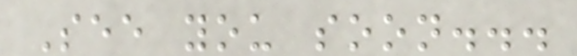See you soon...
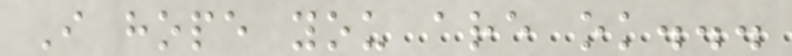I hope you are ok...
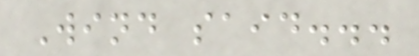Wind said...
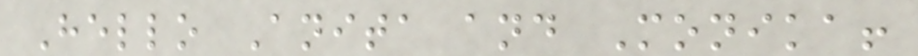Hello Anita and Monika!
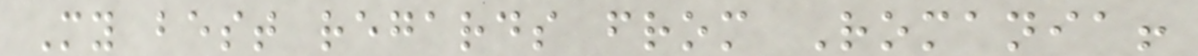My best regards from Romania!
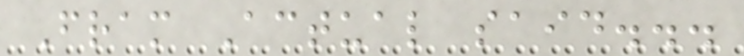Fram Actual said...
